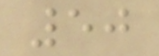50
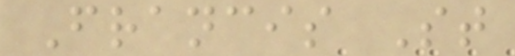Francis St
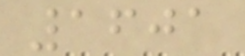1601
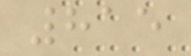815
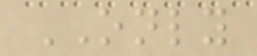ONLY
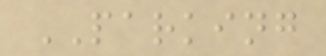PARKING
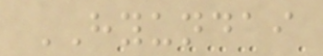HYUNDAI
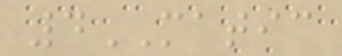4MATIC
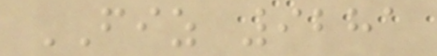FIZ 9281
